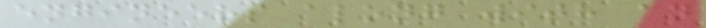engineers along with an
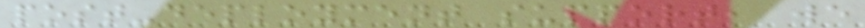post-deployment support, we
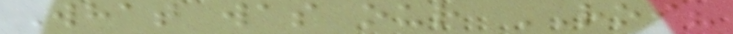What was our ROI?
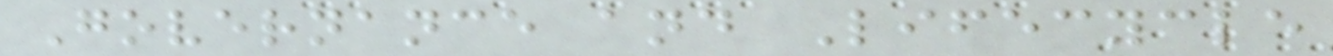Governance and Lifecycle
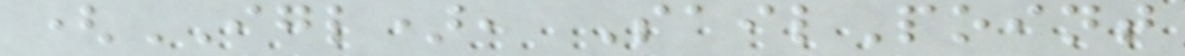(IGL), SailPoint
